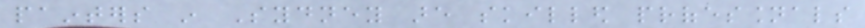painters in Sydney are skilled professionals
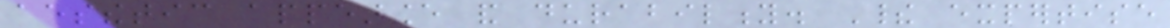aesthetic appearance and durability. Their expertise
